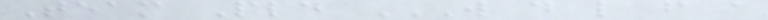Team Pld W D L F A
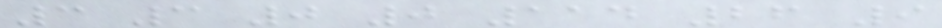3 3 0 0 114 26 9
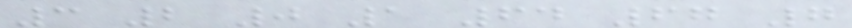3 2 0 1 64 67 7
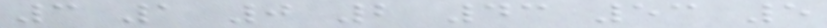3 1 0 2 43 53 5
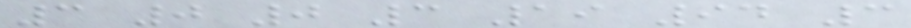3 0 0 3 19 94 3
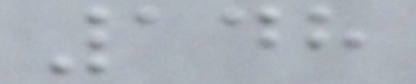148
